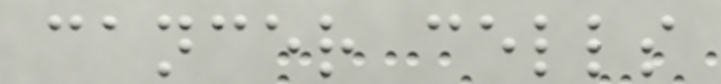cancer cells
